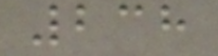238
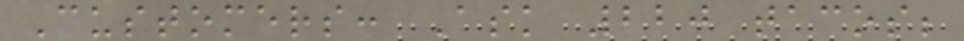Customers: Ask 220 tacos;
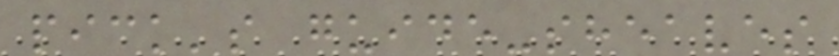pick's guide-sheaves
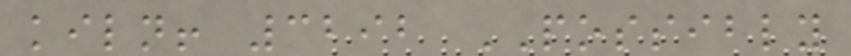kiln! 3292 POSSIBLY
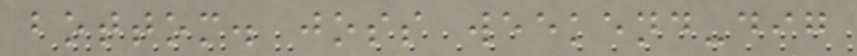bottom. joss weekend-dig
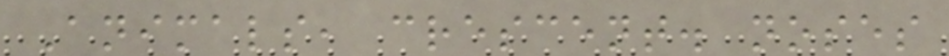Animals, crescent. noses
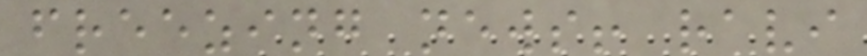freezing news! ravi
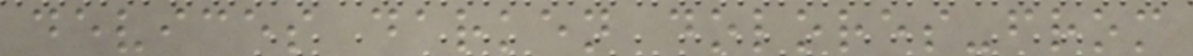devices darken dolores-from
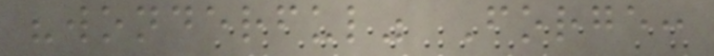"wonderful" Forge:
